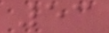53
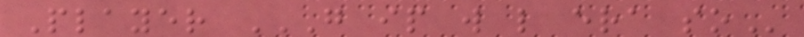Player G IP W L ERA SO
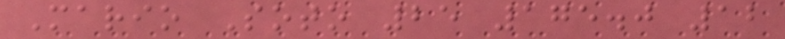Mario Soto 25 175.0 12
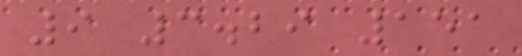9 3.29 151
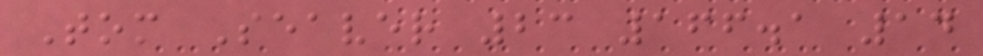Tom Seaver 23 166.1 14
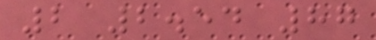2 2.54 87
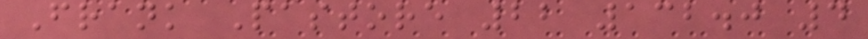Frank Pastore 22 132.0 4
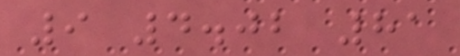9 4.02 81
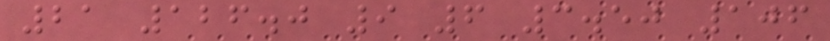21 126.0 9 6 3.50 106
